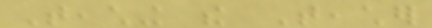Teaching the Teacher
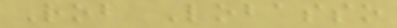Rob Lobasso
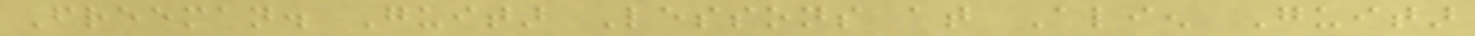Freeman. Guitar Lessons at Alien Guitar
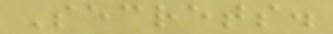Secrets.
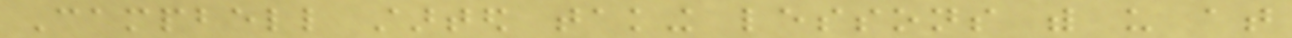Campbell started taking lessons with us at
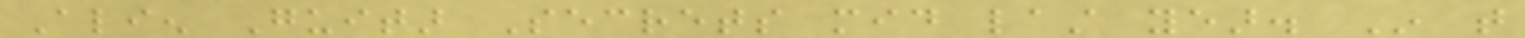Alien Guitar Secrets mid last year. In that
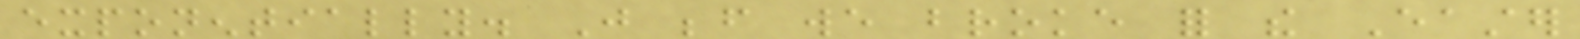exponentially. Just before we broke for the Easter
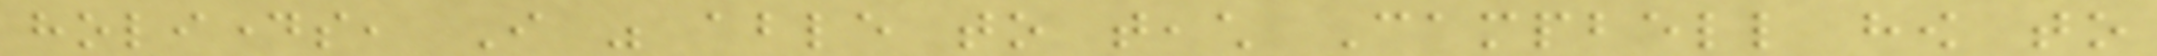holidays, I was able to teach Campbell how to
